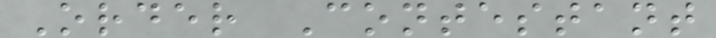Order Contestant
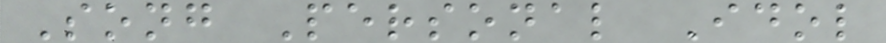Song Personal Idol
